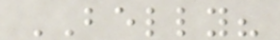BELLY?
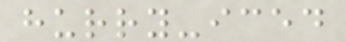hurry-iced
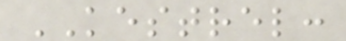KESTREL:
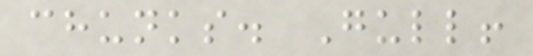chunks. Gull!
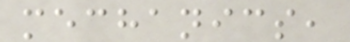mechanics,
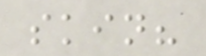skin?
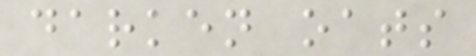darken oats
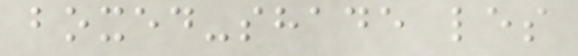boxed-shade les
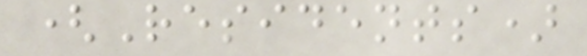(Residents)
